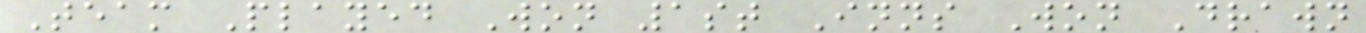Team Played Won 1st Inns Won Drawn
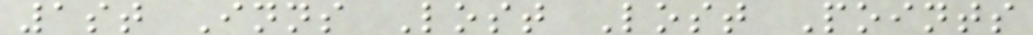1st Inns Lost Lost Points
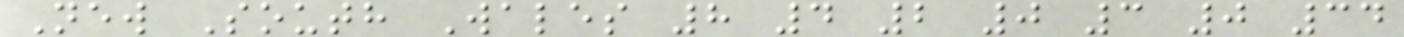New South Wales 8 4 2 0 3 0 34
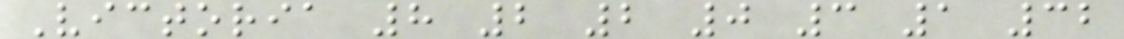Victoria 8 2 2 0 3 1 32
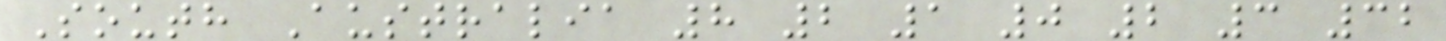South Australia 8 2 1 0 2 3 32
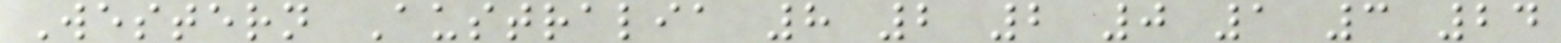Western Australia 8 2 2 0 1 3 24
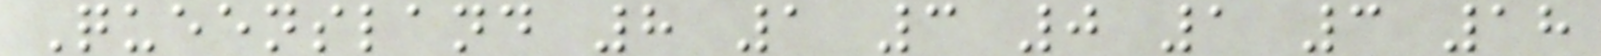Queensland 8 1 3 0 1 3 18
